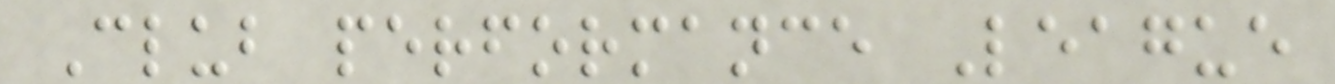Club performance League
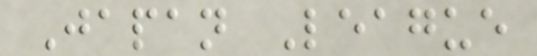Japan League
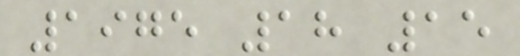1975 18 15
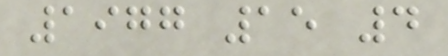1977 15 4
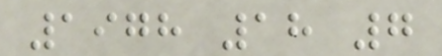1978 18 7
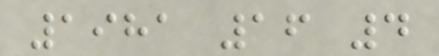1981 16 4
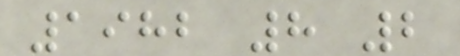1982 8 2
